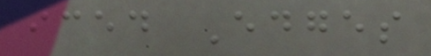iced Edges
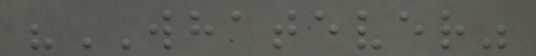"WHATEVER"
